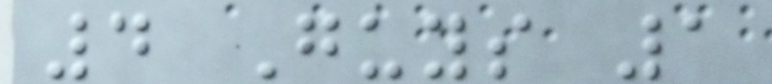4 Guys 1
